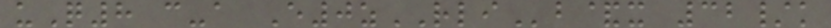uQ8 c-a E0zRLIb&x 32/k
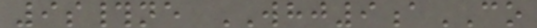9s#ne WHJ9aCO
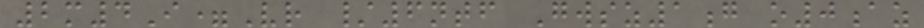2m4I=Vr /6ntf Gwsz1g o0az
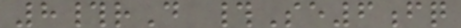8#rD #Se6fq
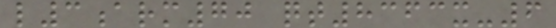l3arm70 qt8363x-6
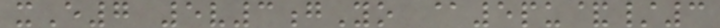xE7 5v3gYo @5pu&/3
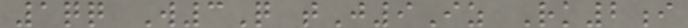1qq W3Q tJ9Iz Rk2i
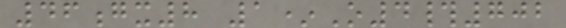46gx8 1*O4#702
